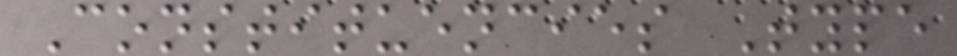Constituencies Type
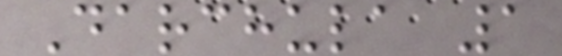Darchula 1
